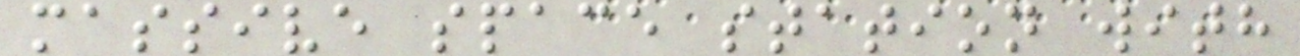massive space station with
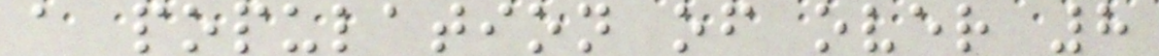a population of over 8
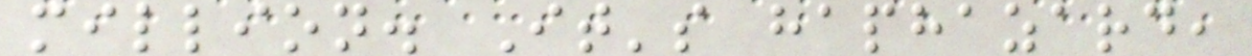million. It's haphazard,
